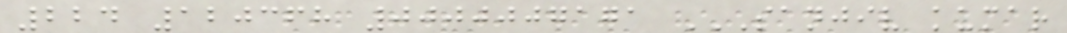224 120368 0000007171 SANJIV KUMAR
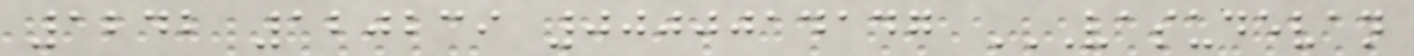1242 120239 0000014147 VASUDEVAN
